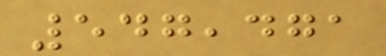547,471
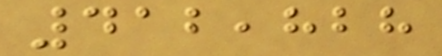412,828
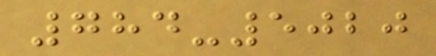784-5020
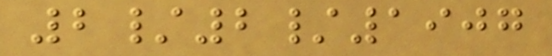2/2/1907
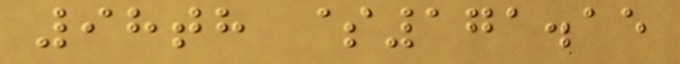98th $171.15
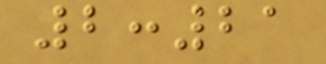2:21
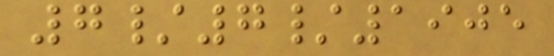7/7/1905
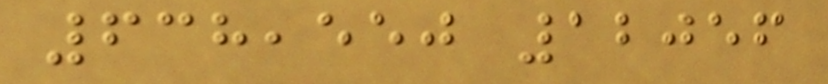638,550 12056
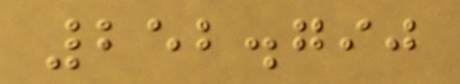252.790
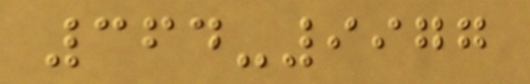364-9977
